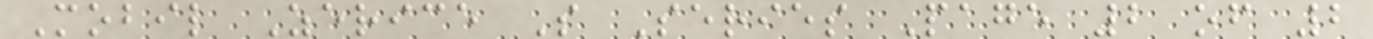Mobil Zerice S Series Page 2 of 2
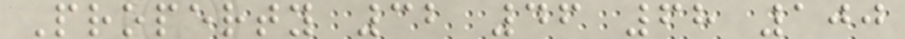Property 32 46 68 100
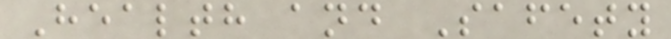Health and Safety
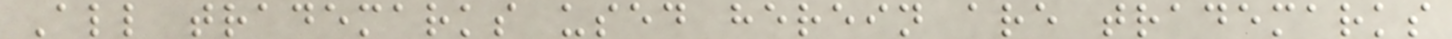All trademarks used herein are trademarks
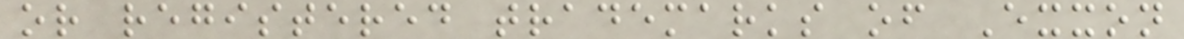or registered trademarks of Exxon
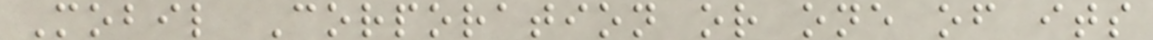Mobil Corporation or one of its
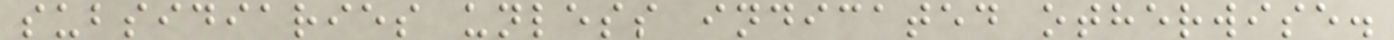subsidiaries unless indicated otherwise.
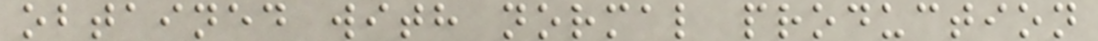obtained with normal production
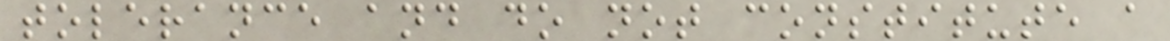tolerance and do not constitute a
